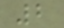2
